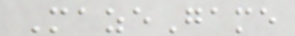MazeGame
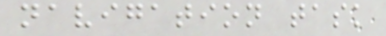navigation task
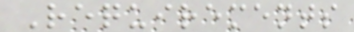Requirements
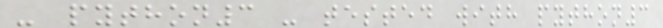- python3 - tested with python3
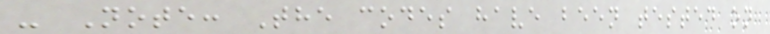- Note: The codes have been tested on
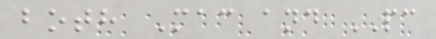both Mac and PC
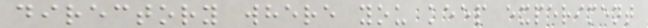directory where you keep experiment
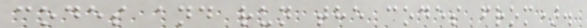codes and run the codes from).
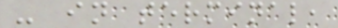- in terminal,
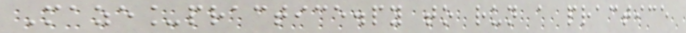Maze_practice.py to run a practice
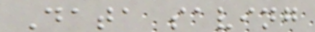Data saving
